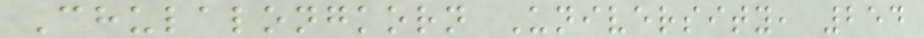Chulalongkorn University, 254
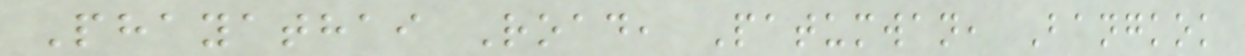Phayathai Road, Patumwan, Bangkok
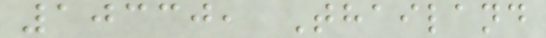10330, Thailand
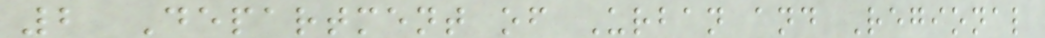2 Department of Urban and Regional
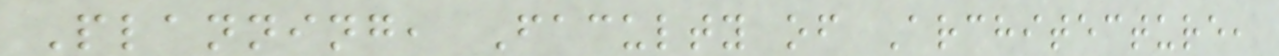Planning, Faculty of Architecture,
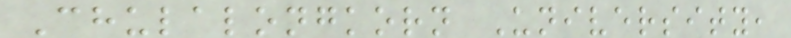Chulalongkorn University,
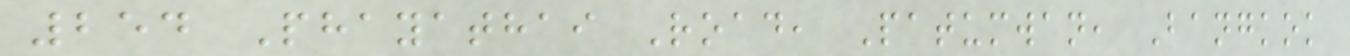254 Phayathai Road, Patumwan, Bangkok
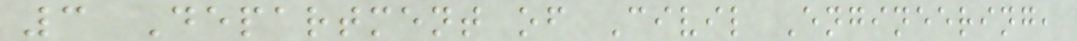3 Department of Civil Engineering,
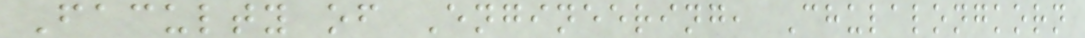Faculty of Engineering, Chulalongkorn
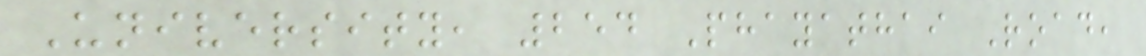University, 254 Phayathai Road,
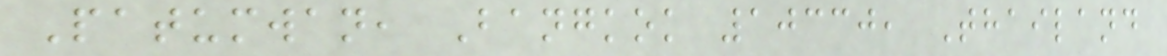Patumwan, Bangkok 10330, Thailand
